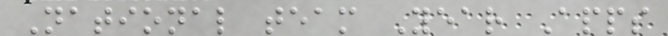National team Year Apps
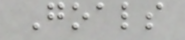Goals
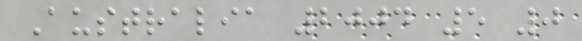Australia 2004 5 0
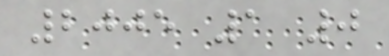2005 1 0
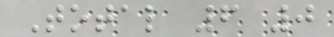Total 6 0
